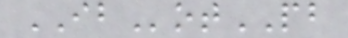IBotPB
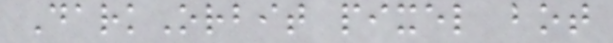DarkOrbit pixel bot
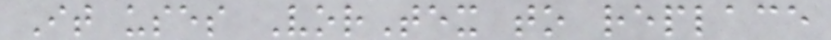It uses VorTex to replace
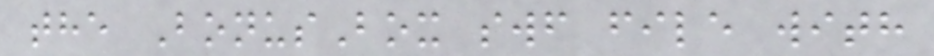the BonusBox swf file with
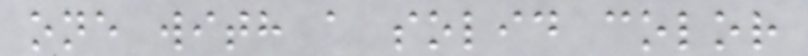one with a solid color
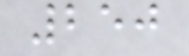250
